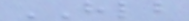HLB
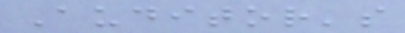Auditor's
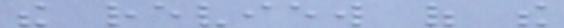the review of the
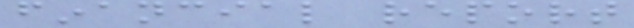financial report
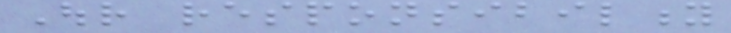Our responsibility
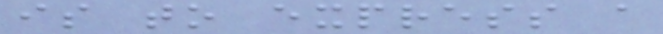is to express a
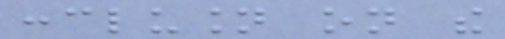conclusion on the
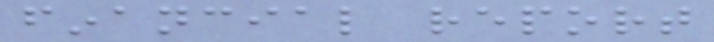financial report
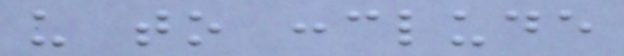us to conclude
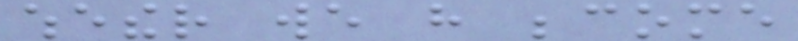whether we have become
